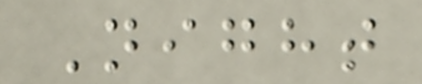Night
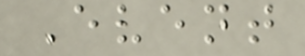Event
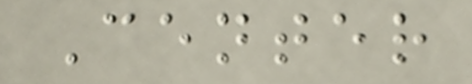Center
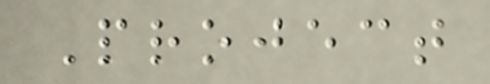Project
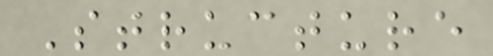Structure
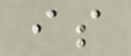is
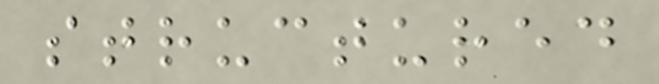structured
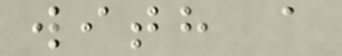with a
